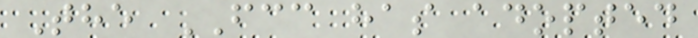The FCC has adopted
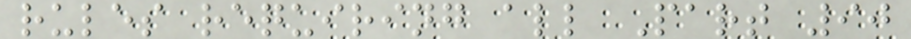rules requiring all Part 90
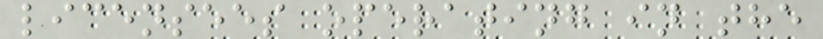licensees operating in the
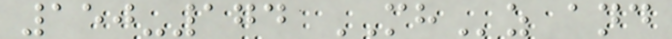150-174 MHz and
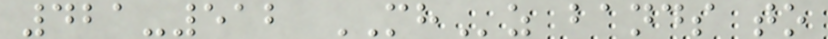421-512 MHz bands to
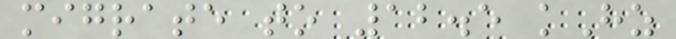migrate to 12.5 kHz
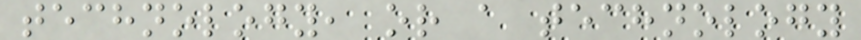technology, or a technology
